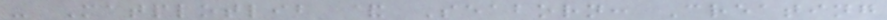- Matplotlib & Seaborn: Creating
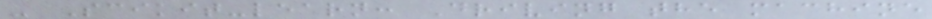- Scikit-learn: Driving the machine
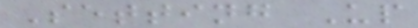Setting Up
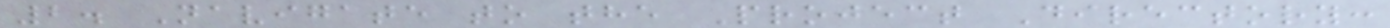2. Navigate to the Project Directory:
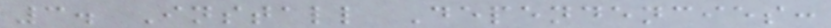3. Install Dependencies:
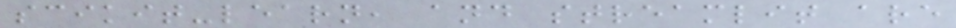scikit-learn, and streamlit are
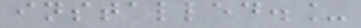installed._
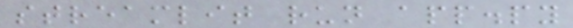streamlit run app.py
